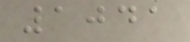1041
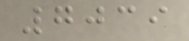7039
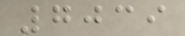7039
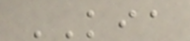KIA
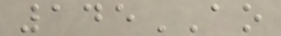145AO
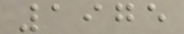1975
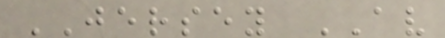JERSEY AV
